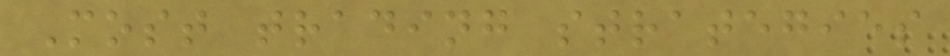Most trading strategies
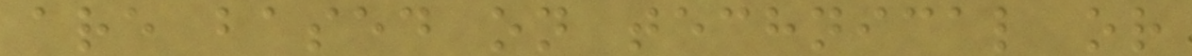are based on technical or
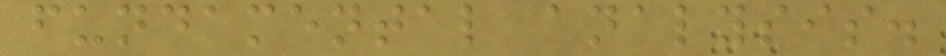fundamental analysis.
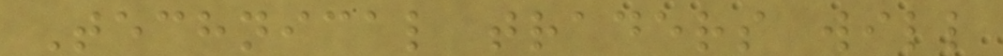Technical traders will
